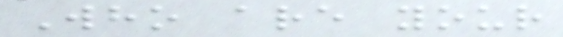Who are your
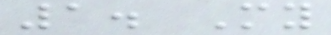1. My
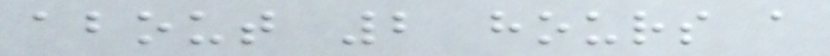about 2 hours a
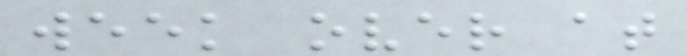week over at
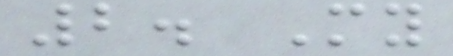2. My
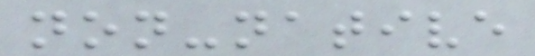non-native
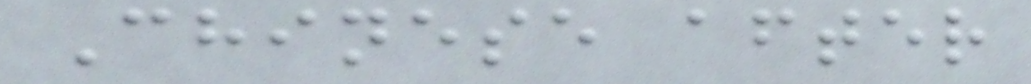Chinese after
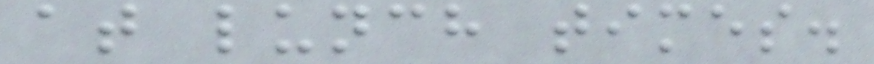at lunch times.
